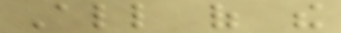All of the
